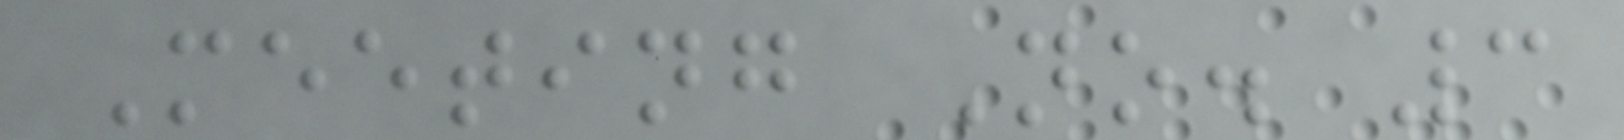Meeting No. 3
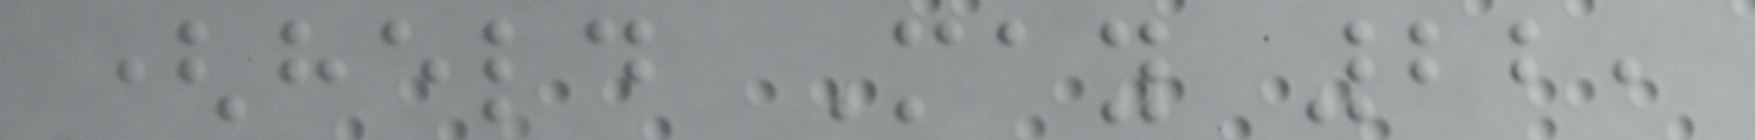(held May 22,
